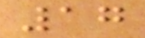17
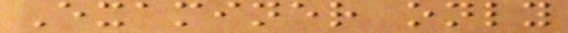Examiner only
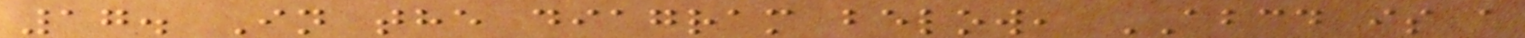17. In the diagram below, ABCD is a
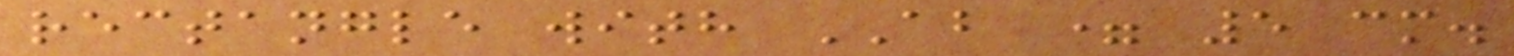rectangle with AB = 5 cm.
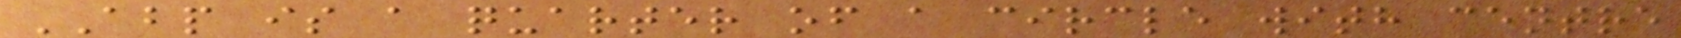ABP is a quarter of a circle with centre
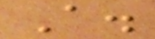A.
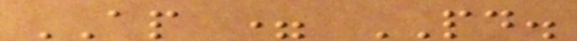AP = PD.
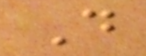D
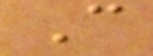C
